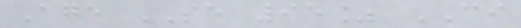Age SE 95% CI
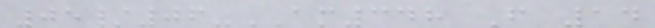05/06-AM348 F 14
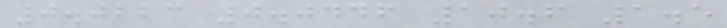0.0223 0.0446 10.6 1.5
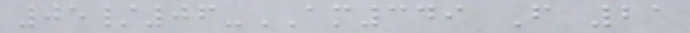05/06-AM349 F 21
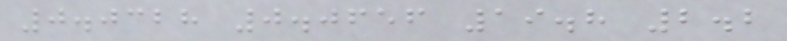0.0328 0.0656 19.8 2.2
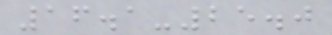16.1-25.0
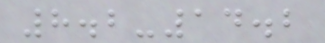8.2-14.2
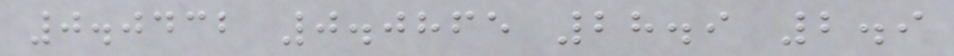0.0432 0.0865 28.9 2.9
